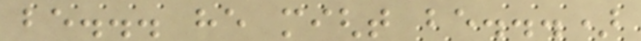be... he might be...)
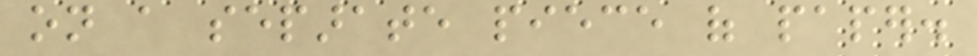on a separate piece of paper.
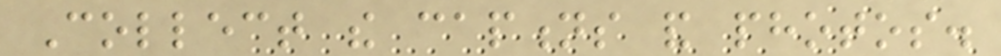Collect the captions and photos.
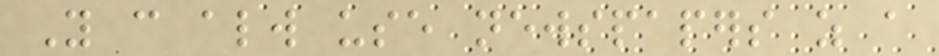You can always use newspapers as a
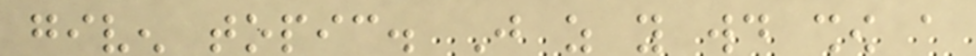given topic. Just as you would show a
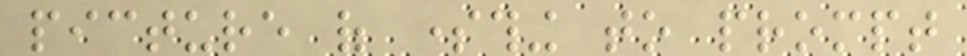picture of something to prompt
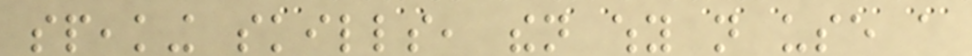speaking skills, then why not use a
